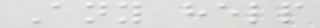Any help
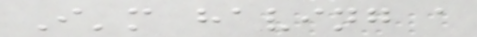I'm having a
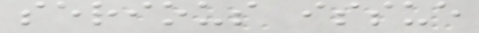serious issue
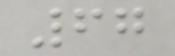67
